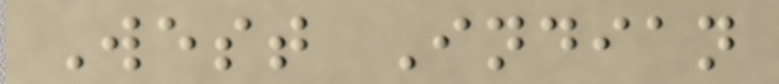West Indian
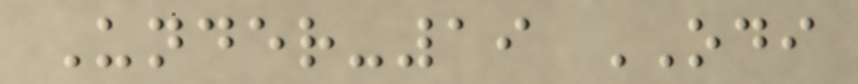Under-19 ODI
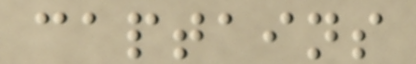captains
